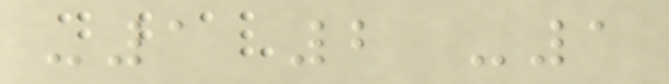-1 2 -1
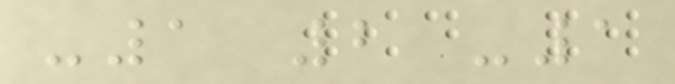-1 2 -1
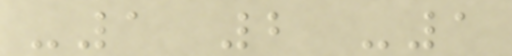-1 2 -1
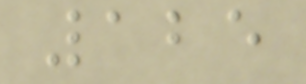125
